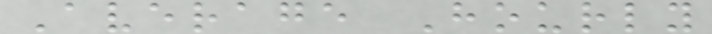Average Hourly
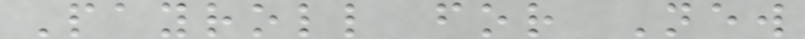Payroll for New
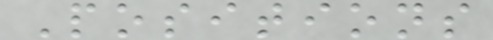Positions
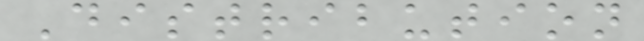Distribution
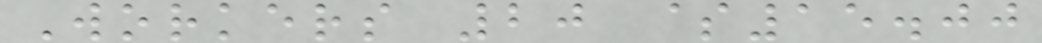Workers 20 $15.00
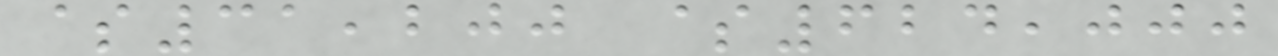$31,200 $624,000
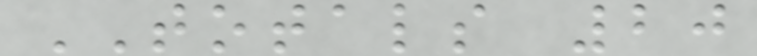TOTALS 20
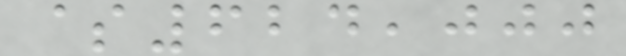$624,000
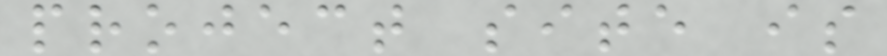project site is
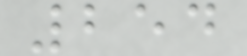254
